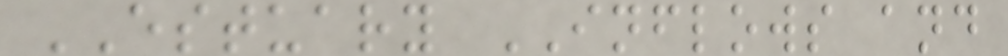ESTUARY INFLOWS and
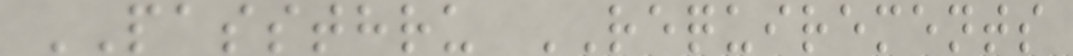PASSTHRU REQUIREMENTS
